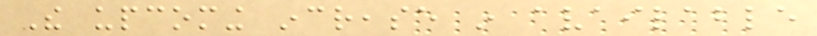The upcoming increase in available
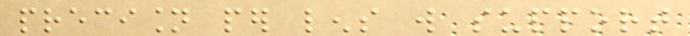precision per lens will support
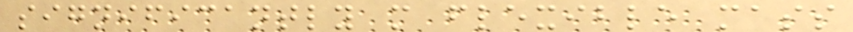significantly more flexible mass
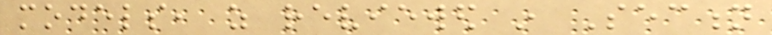models, as reviewed in Section
